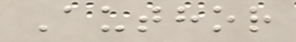Author
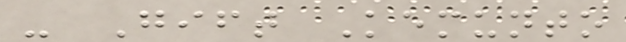- Gift Kemunto
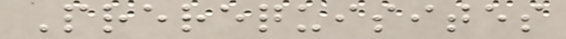Prerequisites
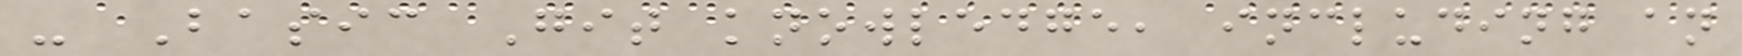- Basic Git knowledge, including an
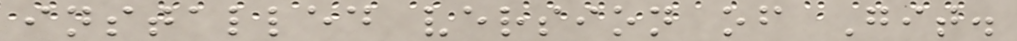installed version of Git.
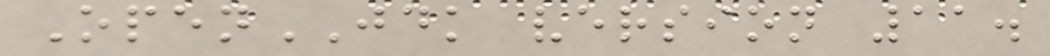OpenJDK version 11.
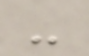-
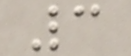3
